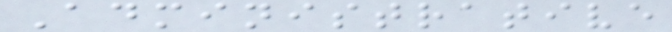Administrative
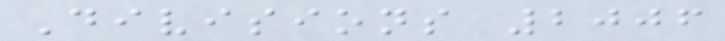Divisions 2006
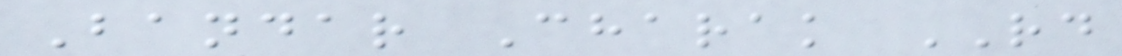Bandar Charak RD
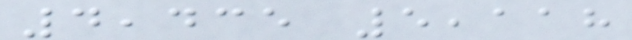4,435 5,118
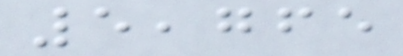5,765
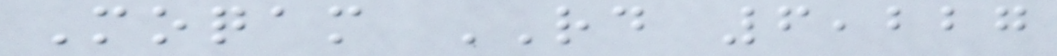Moqam RD 6,227
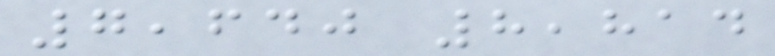7,640 8,814
